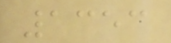1353
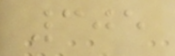305
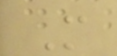M
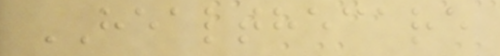HEALTHECARE
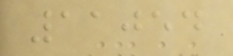11054
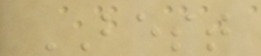BEST
